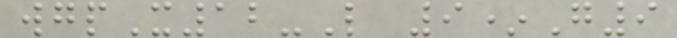wgpX12-L 9*G9
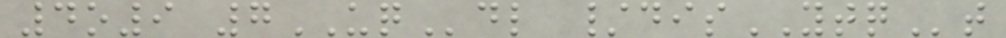4o9 7UQdl /disYTQt
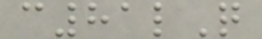c81lQ
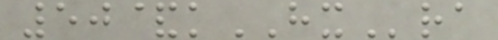50&kHXra
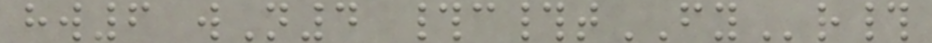hw6 wN4 #c#tFYr#
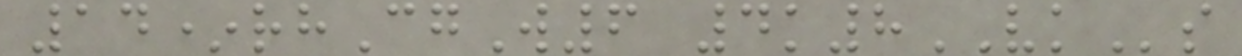14*rhCgW6 4k8VKs
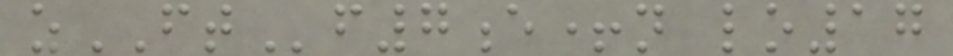zFTf7e+n lo17
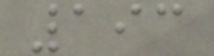193
